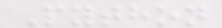Python
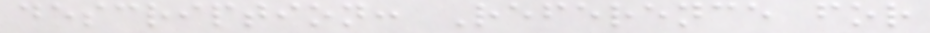description: Reference for
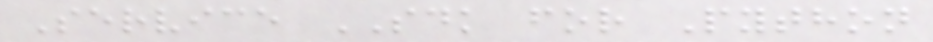Service SDK for Python
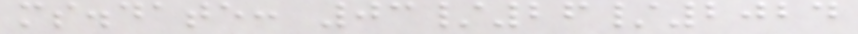ms.date: 03/26/2024
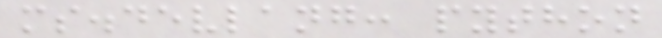ms.devlang: python
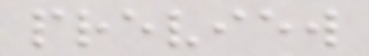preview
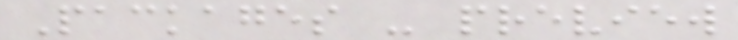Packages - preview
